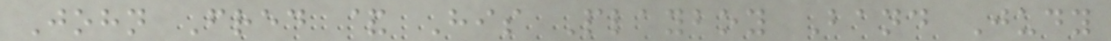John Fred & His Playboy Band Judy
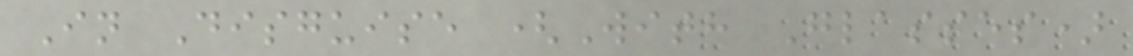In Disguise (With Glasses)
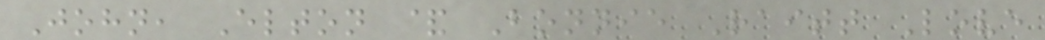John, Elton & Bonnie Raitt Love
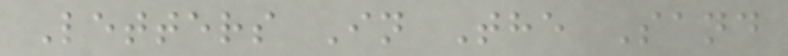Letters In The Sand
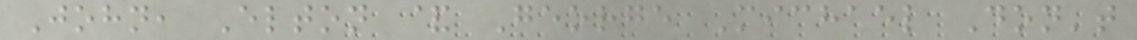John, Elton & George Michael Don't
